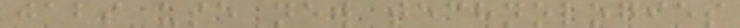jabs use new technologies
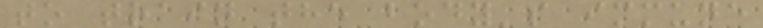to train the body's immune
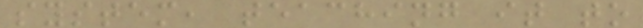system, teaching it to
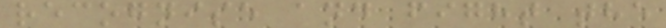recognise and fight the
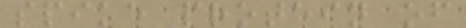spike protein of
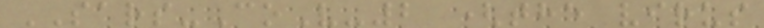SARS-CoV-2 (the virus
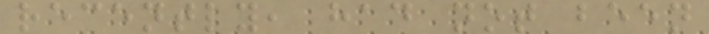recently, had not been
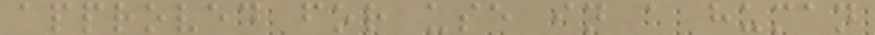approved for use in a human
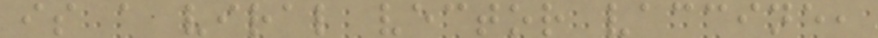is a viral vector vaccine,
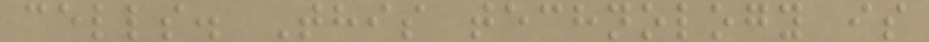cells. This technology is
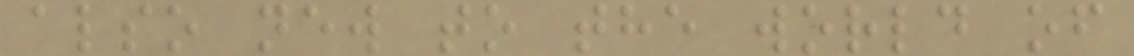also new to the world of
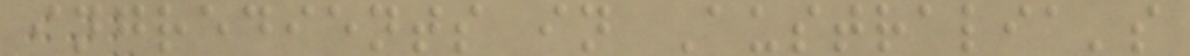ingredients in Australia's
